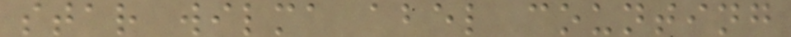star wilma abel counting
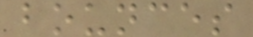bounces
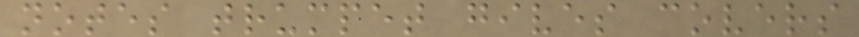notes trumpet gives covers
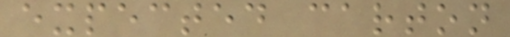expected carton
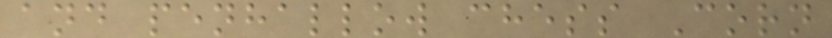and penhallow chess Corn
